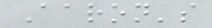Aaron's
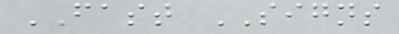FAST SIGNS
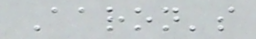Aaron's
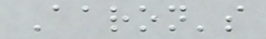Aaron's
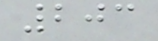203
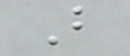B
